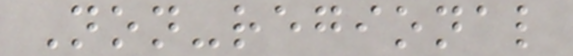Non-regional
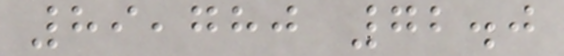89,780 72.0
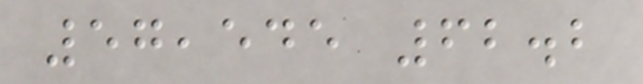57,545 62.2
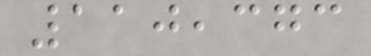110,373
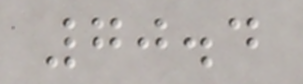70.4
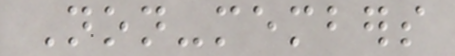Non-members
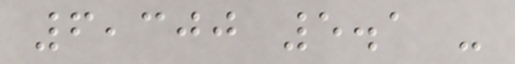6,300 5.1 -
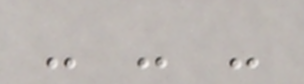- - -
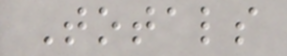Totals
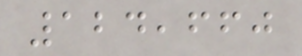124,660
